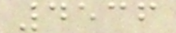4536
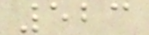523
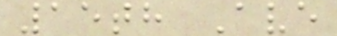15th Ave
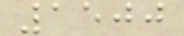1500
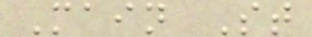Main St
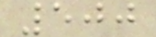500
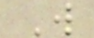W
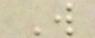W
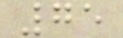75
